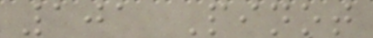101 Pinot
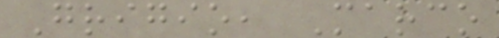Grigio, Marco
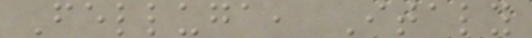Felluga, Italy
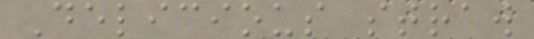Delicious straw
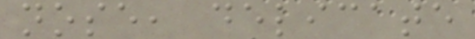nose, delicate
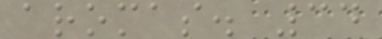aromas. 34
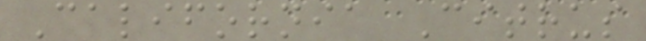California Citrus
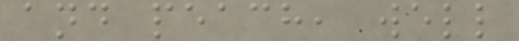and peach, well
